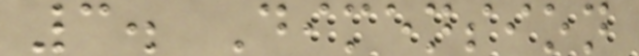3. Dimension
